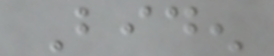Biden
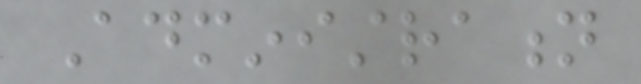Administration
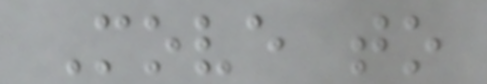Move to
